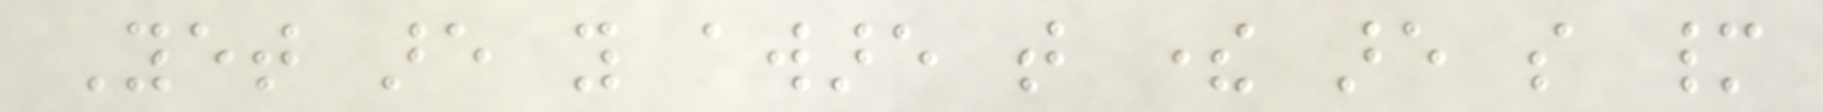Yet are you aware that there are so many
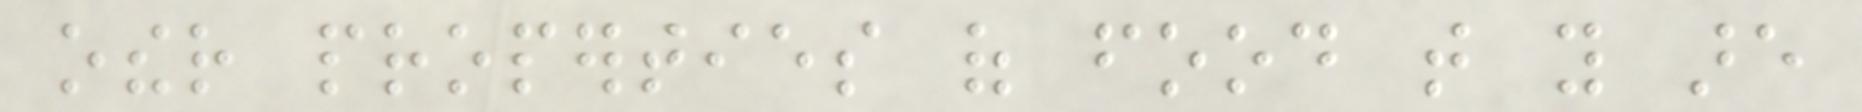other properties of food that you are
